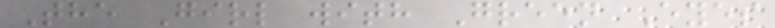The Girl with Green Eyes
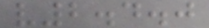v2.4.0
